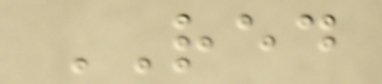RED
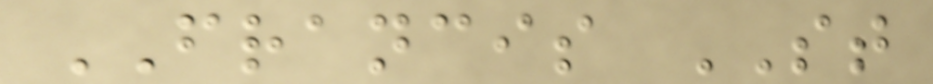FRANCIS ST
